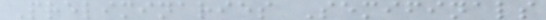Preliminaries Semifinals
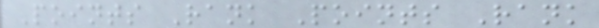Points Rank Points Rank
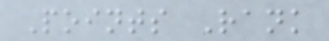Points Rank
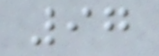97
